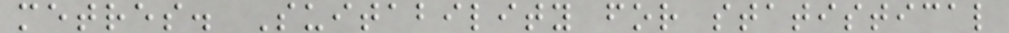metres. Suitability for statistical
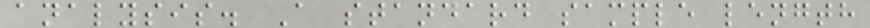analysis. A standard sample length
